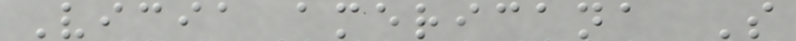Vicia americana S
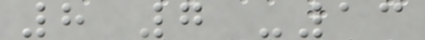8 7 -13
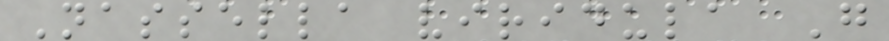Nassella viridula G
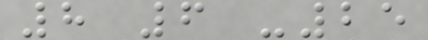8 6 -25
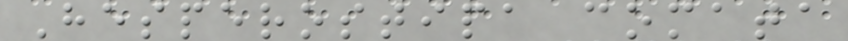Hesperostipa comata
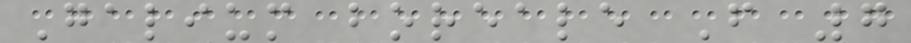Galium boreale F 7
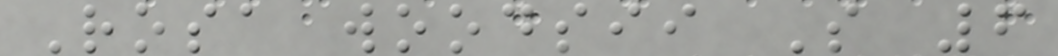Rosa woodsii S 6
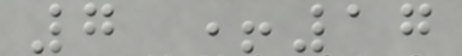7 +17
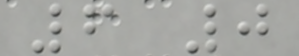6 0
